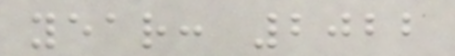year: 2022
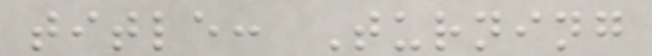title: Turning
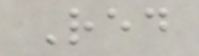Red
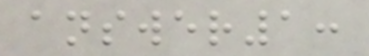answer1:
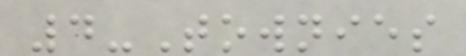4-Townies
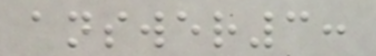answer3:
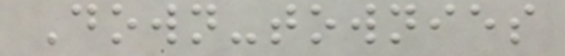Down-townies
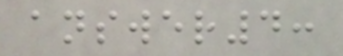answer4:
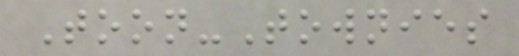Toon-Townies
